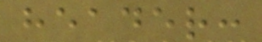header:
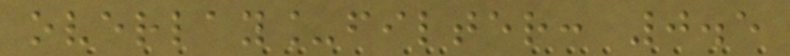overlay_filter: 0.5
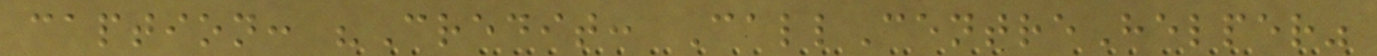caption: "Credit: CallCentreHelper"
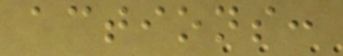actions:
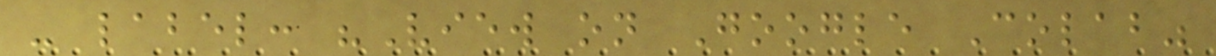- label: "View on Google Colab"
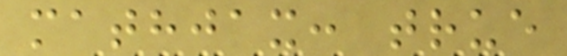mathjax: true
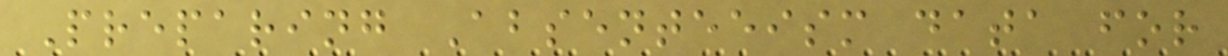Preparing Absenteeism data for
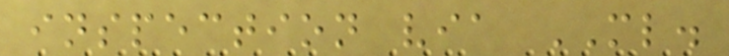inspection via ML.
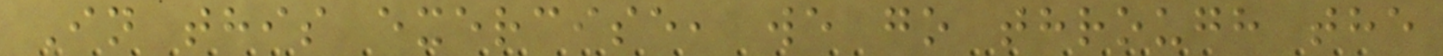In this exercise, we go through the
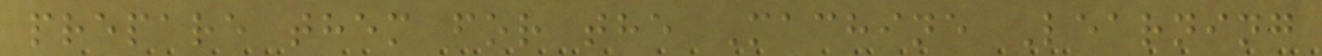prepare them for the Machine Learning
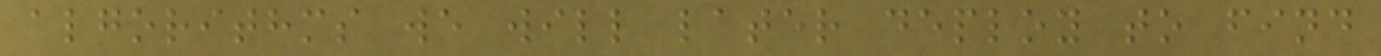algorithms we will later deploy to find
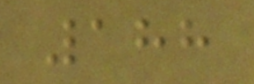188
